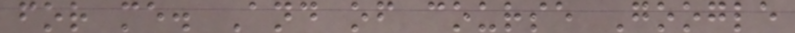for me. And of course Google
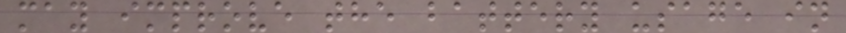may improve the battery usage in
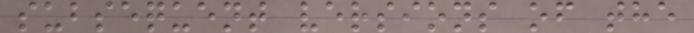subsequent versions of the
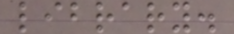library.
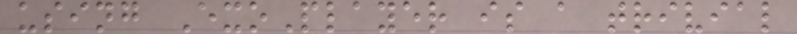using ExoPlayer is a trivial
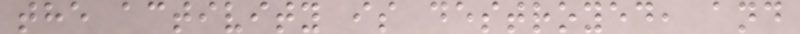the activity is destroyed, and
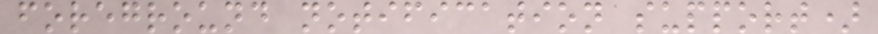foreground notification support)
